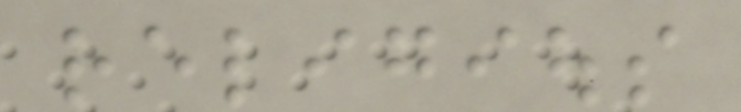religious
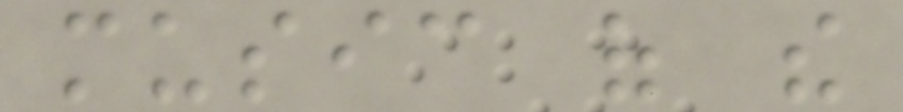music of the
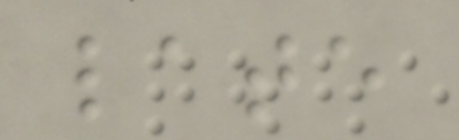late
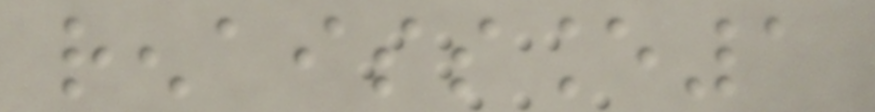renaissance1
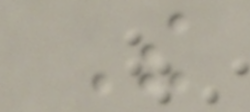The
